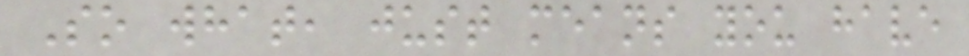So what, just means you have
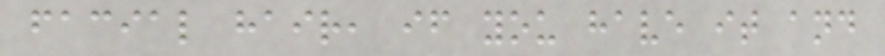facial hair, if you have it and
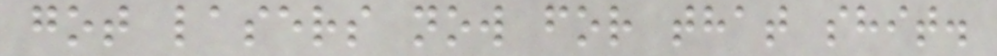got lasers now for that shit.
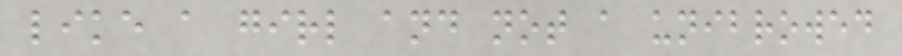like a girl and not a unibrowed
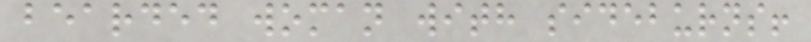bearded woman with sideburns!
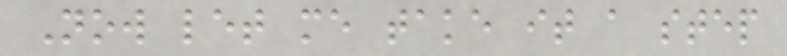Now let me take it a step
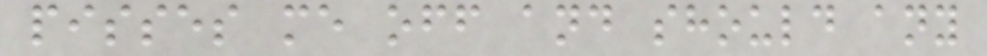pisses me off and should any
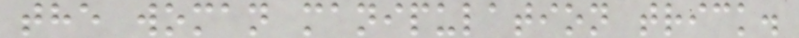the woman manipulation trick.
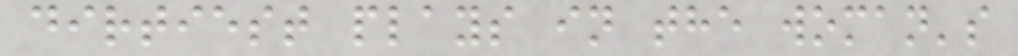dirtiest plays in the woman's
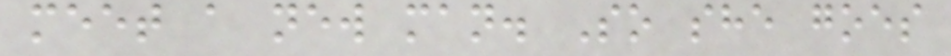meet a new man. So she goes
